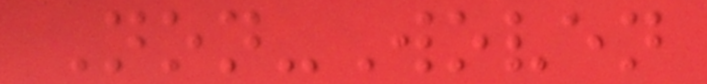Non-Woven
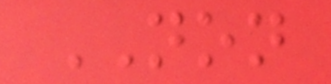NON
